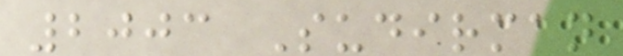2003 Sudirman
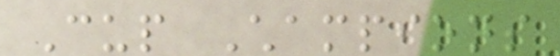Cup Champions
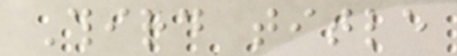Third title
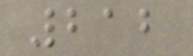212
